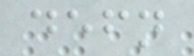defn
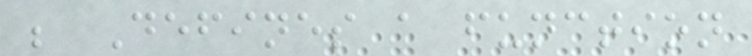; Defines a function
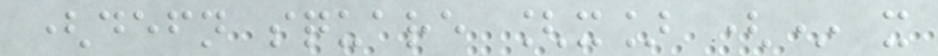(defn square [x] (* x
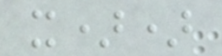x))
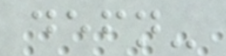defn-
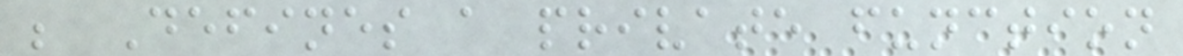; Defines a private function
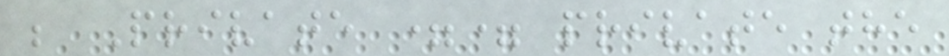; Private == private the
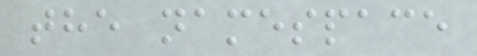the namespace
